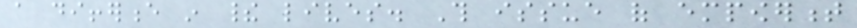a difference in their lives. This issue of empowerment
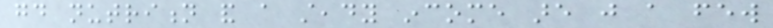good nutrition and a steady income are just a few
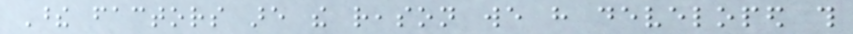These factors are the reason we have developed this
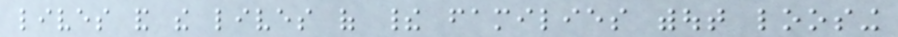lives and the lives of their families without loosing
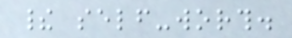their self-worth.
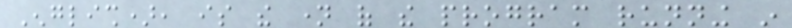English), is the name of the program running in
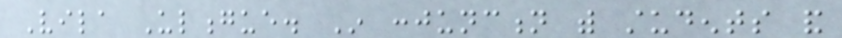Vila Ulongue. In conjunction with students and
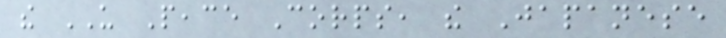the US Peace Corps, the Japanese
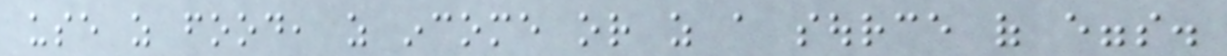use as food, as income or as a source of eggs.
